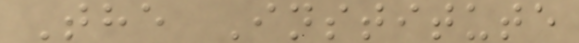The Institute
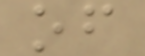of
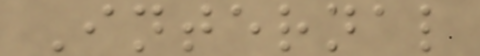Internal
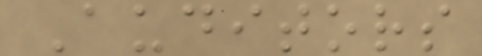Auditors
